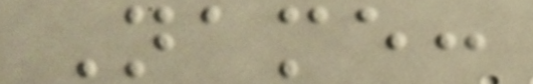Name:
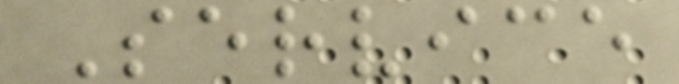Service
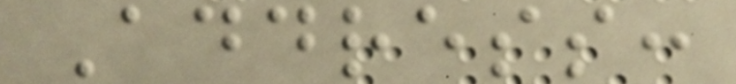Address:
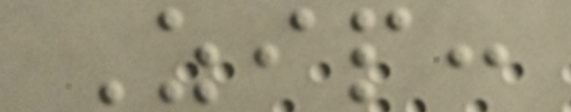Zip:
